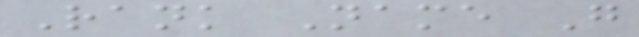Rank Name G
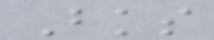Bks
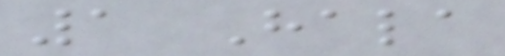1 Hala
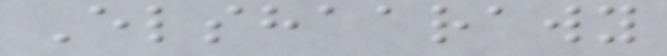Elshaarawy
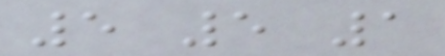5 5 1
